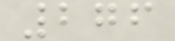276
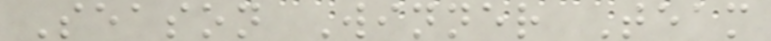Season Winner Team
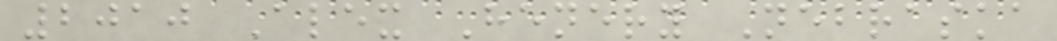2010 Alex Henery Nebraska
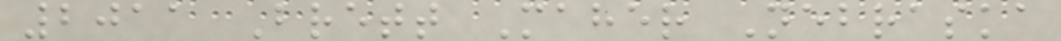2011 Brett Maher Nebraska
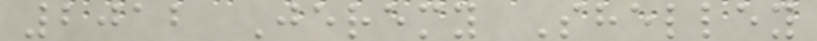2012 Jeremy Shelley
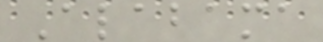Alabama
